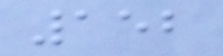152
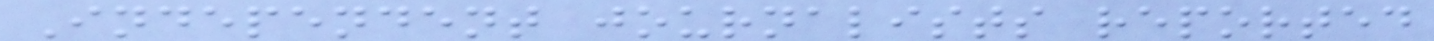Independent journalists reported
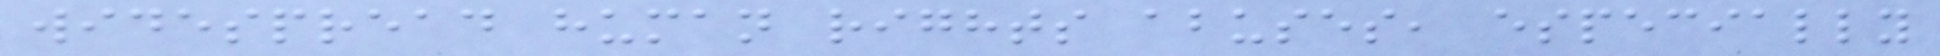widespread human rights abuses, especially
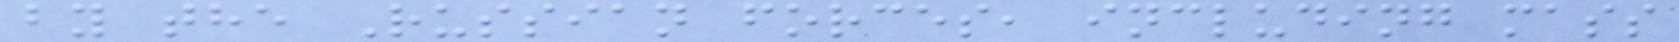by the Russian forces, including mass
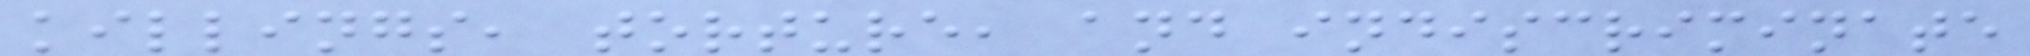killings, torture, and indiscriminate
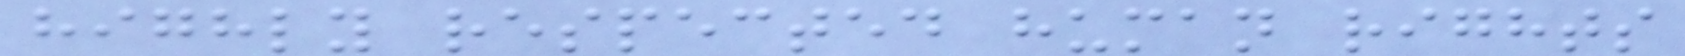highly respected human rights
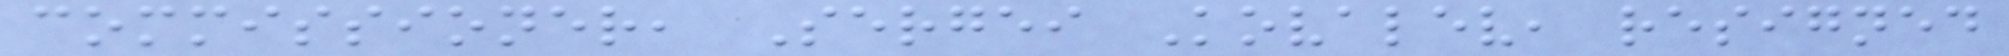commissioner, Sergei Kovalev, resigned
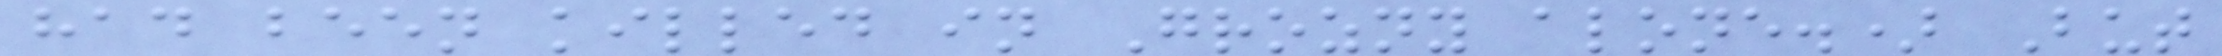had been killed in Grozny alone.) But
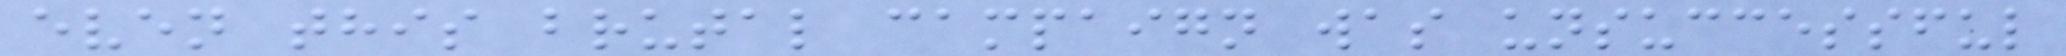even this brutal campaign was unsuccessful
